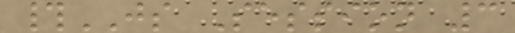#JS Session 3
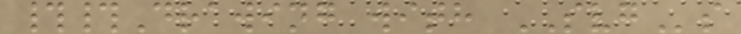##Drawing with SVGs
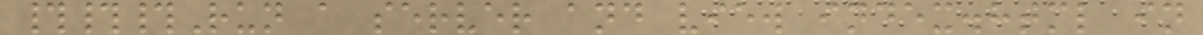###Run a server and view index.html in
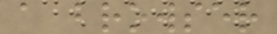a browser
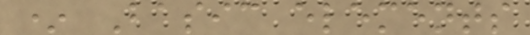* Basic elements
